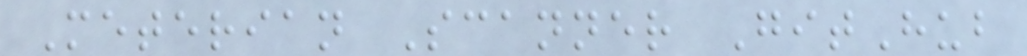Meterian Scanner GitHub
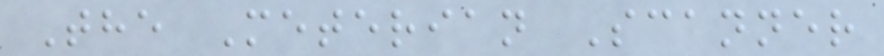The Meterian Scanner
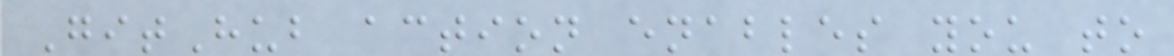GitHub action enables you to
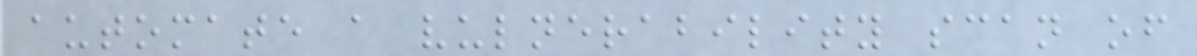automate a vulnerability scan of
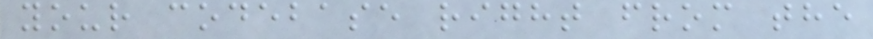your codebase right from the
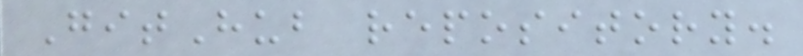GitHub repository.
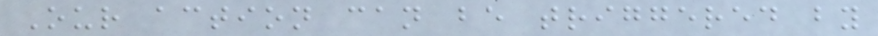Our action can be triggered by
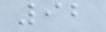92
